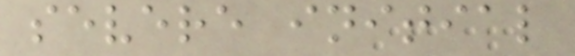severe initial
